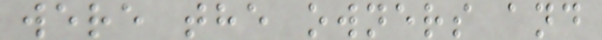were the owners and
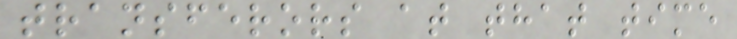transferors at that time
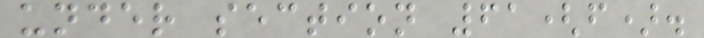under section 61(f).
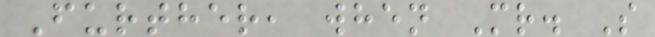Further, when Mr. S
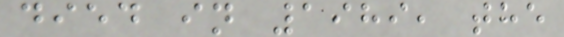died in 1989, the
